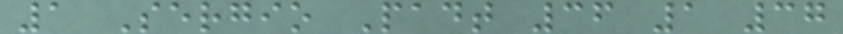1 Sergio Padt 36 1 37
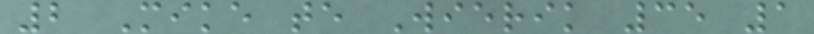2 Mike te Wierik 35 1
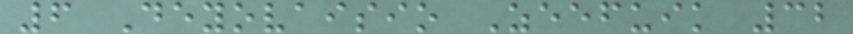6 Deyovaisio Zeefuik 32
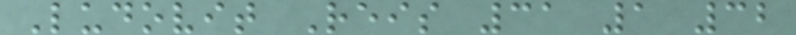Ludovit Reis 31 1 32
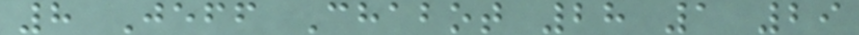8 Jeff Chabot 28 1 29
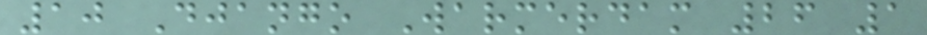10 Django Warmerdam 26 1
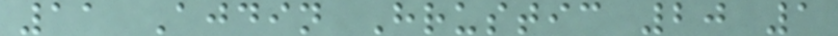11 Ajdin Hrustic 20 1
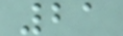21
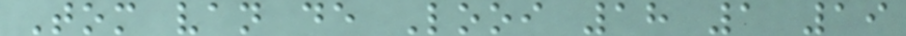Tom van de Looi 18 1 19
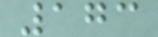173
